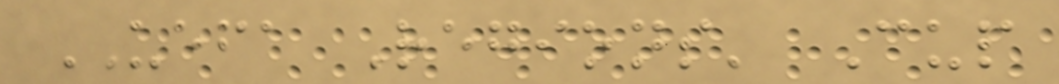UEFA Regions' Cup
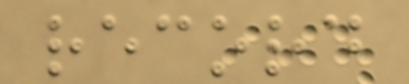record
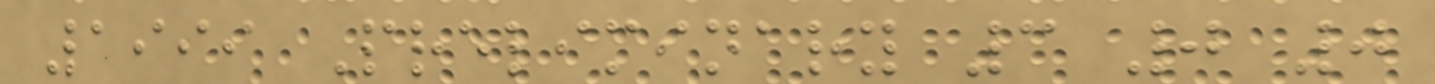1999 Preliminary 3 0 0
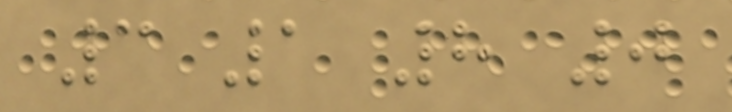3 1 8 0
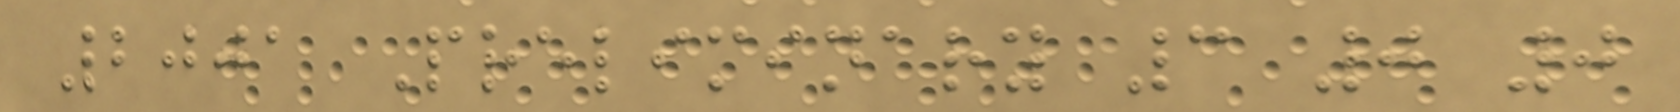2001 Preliminary 3 0 0
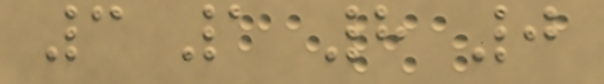3 1 8 0
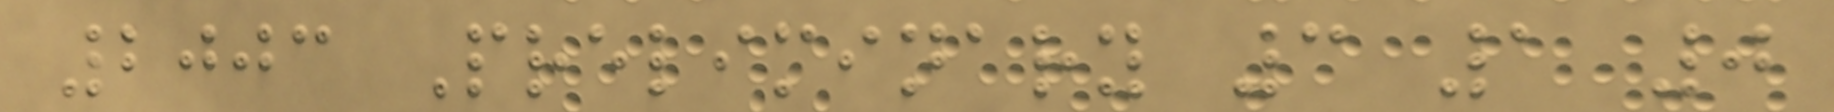2003 Preliminary 3 1 0
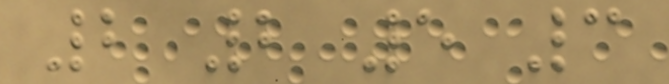2 2 5 3
